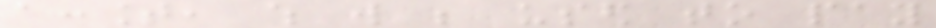account, which will be used to pay
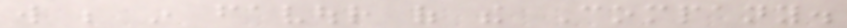will be in favour of the Company.
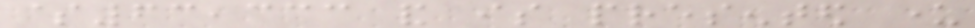$63,333 and is presented under
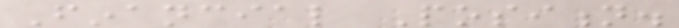Financial Position.
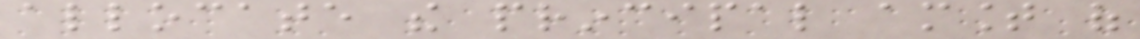allocate the principal amount of
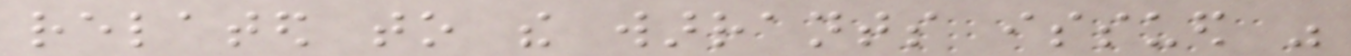related to the warrants issued was
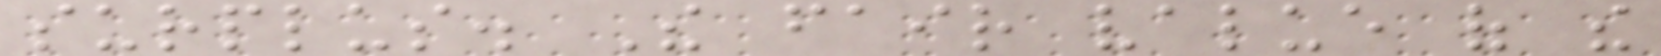surplus. The fair value of the
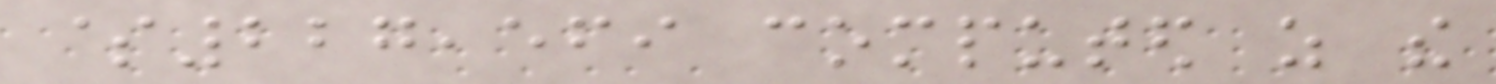$227,569 computed as the
